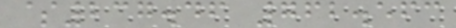$237.46 762.563
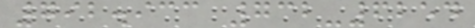792.933 732-6254
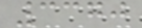3370
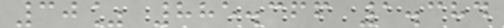30% 885.366 1.384
